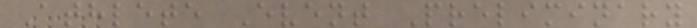Athlete Event Preliminary
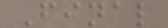Final
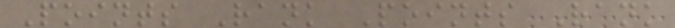Points Rank Points Rank
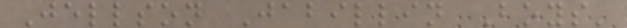Jellson Jabillin Boys'
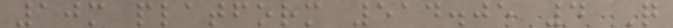10m platform 514.05 4 Q
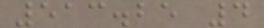513.25 4
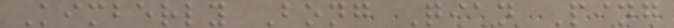Kimberly Bong Qian Ping
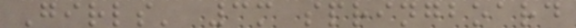Girls' 3m springboard
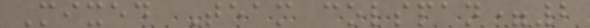Mixed Team colspan=2
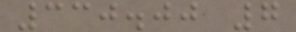330.00 7
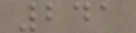241
